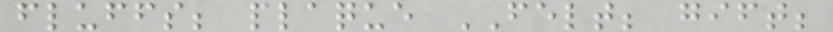fluffs; plaque FELT; gift;
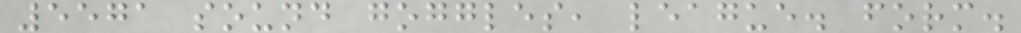5571 sound goggles, league. form.
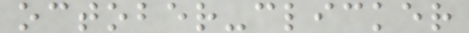october-clicker
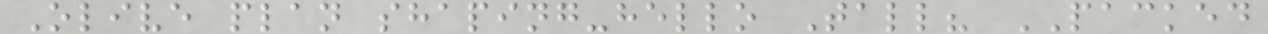Olive plan shaping-hello Tall? PACKED
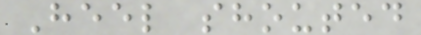Heel shouted
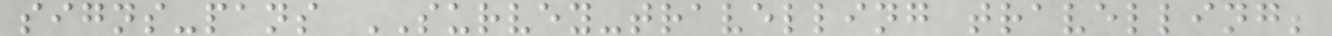signs-pans SURVEY-travelling travelling;
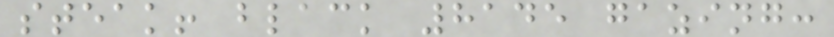steak! black 8145 gazing:
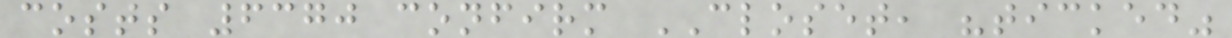costs 6370 confirm CLOSET, "ticked"
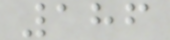186
